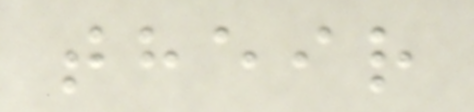their
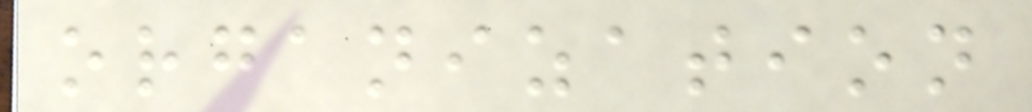organization
